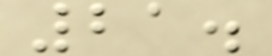21.
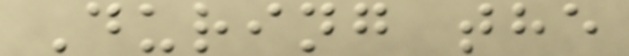During the
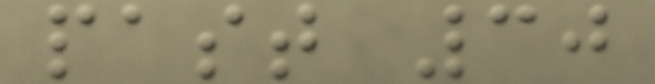past 30
